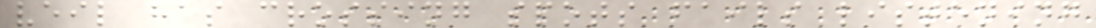veil has crossing spots fails listening
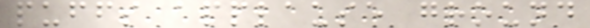puffs applause ground
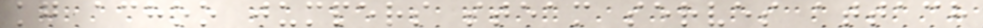kg achoo jumpers steam serves attach
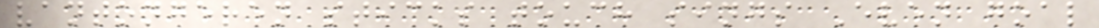vantongeren sticks touch sings Even goal
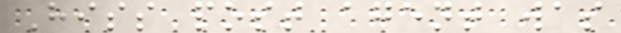Hiss post agent was
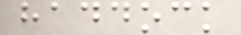haddock
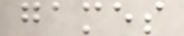games
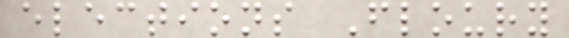elections Floury
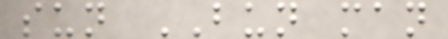sun BUN man
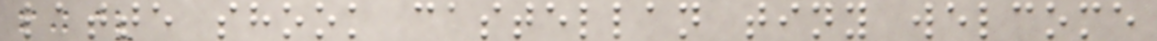latte shook castellan tiny welcome
